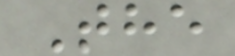The
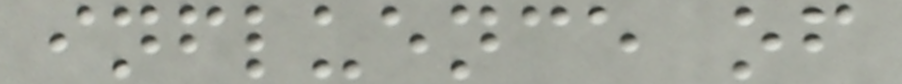influence of
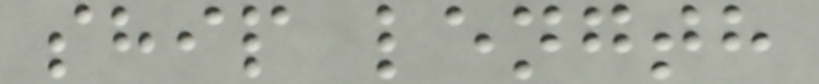ship length
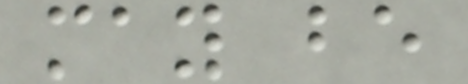may be
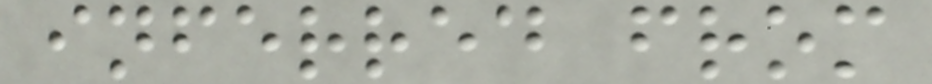inferred from
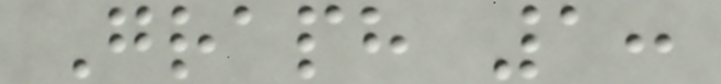Graph 1:
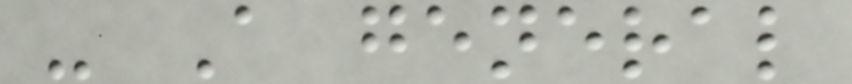- A general
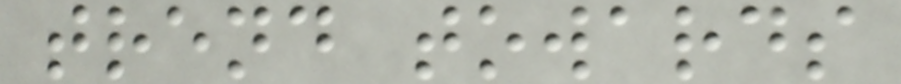trend towards
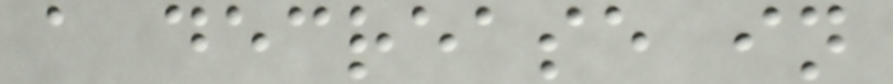a decrease in
